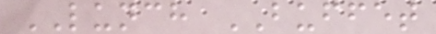LUNCH BUFFET
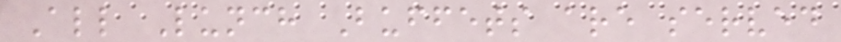All Lunch Buffets are served
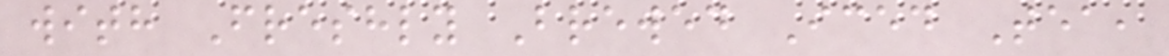with Freshly Brewed Iced Tea,
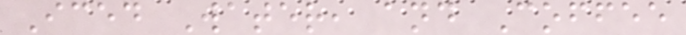Iced Water, and Coffee
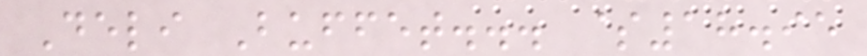Deli Buffet... $18.95
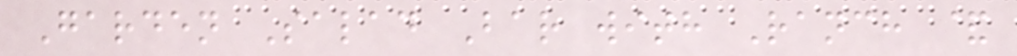Garden Salad Bar with Ranch &
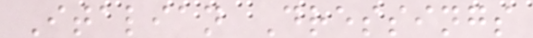Italian Dressings
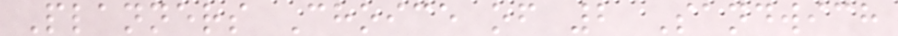Planners Choice of 2 Sandwich
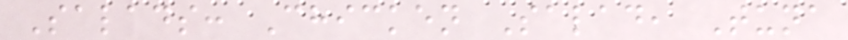Salads: Chicken Salad, Tuna
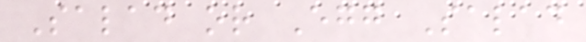Salad or Egg Salad
